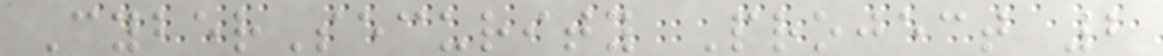CyberSecurity Project 2
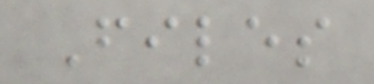Files
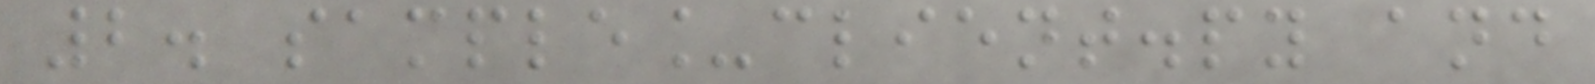2. sample_client.py and
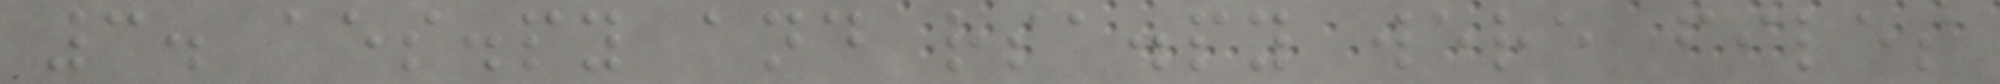3. aes.py and rsa.py were files
